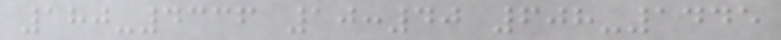180-4336 10:40 608-1445
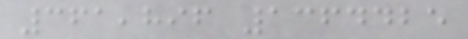361,896 1364425
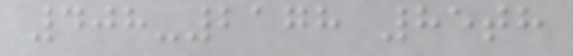408-2178 85th
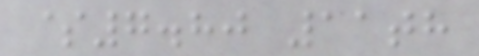$7.80 11th
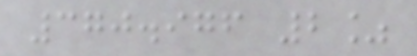370.976 2%
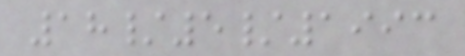18/5/1993
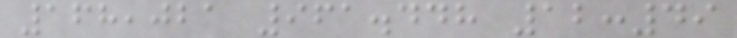168,021 961.448 12:49
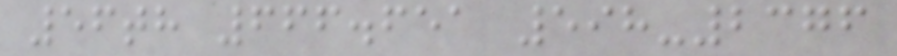56th 666.651 598-2376
